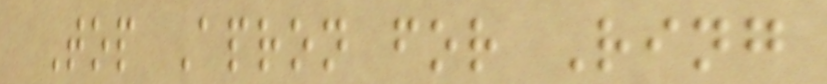Top Apron for Ring
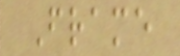Frame
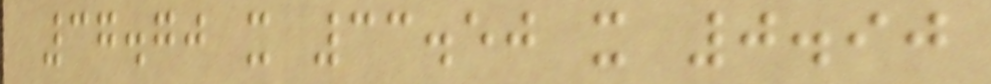37.70 x 33.50 x 0.90
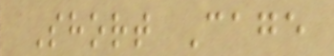Short Cage
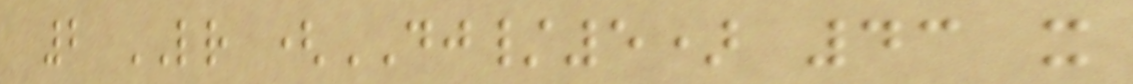2 LR (DJ/5) 43 x
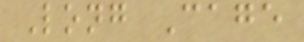Long Cage
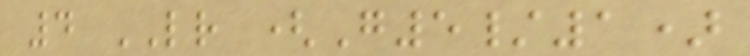4 LR (G5/1)
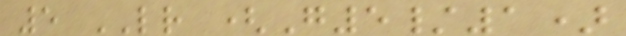5 LR (G5/1)
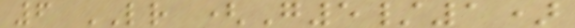6 LR (G5/1)
